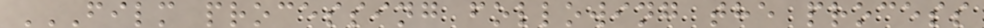FILM PROCESSING FOLLOWING THE PROCESS
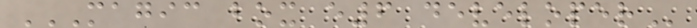MAGIC BOX E6 DEVELOPER
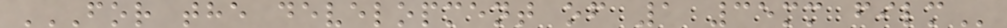FOR THE DEVELOPMENT OF 1 35MM FILM
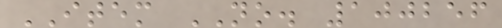ITEM NO. 100256
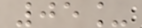05_
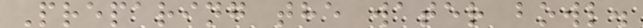Preparing the water bowl.
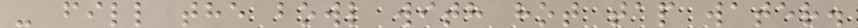- fill the bowl with hot tap water.
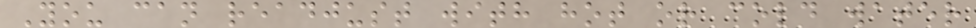You can readjust with hot or cold water
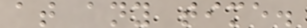at any time.
